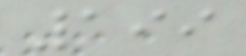199
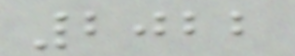2022
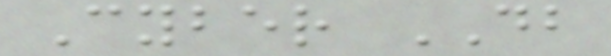Cyber DB
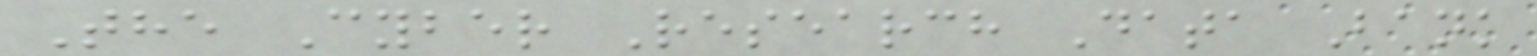The Cyber Research Data Bank
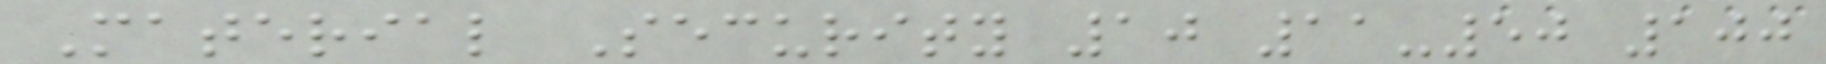Material Security 10 11-50 100
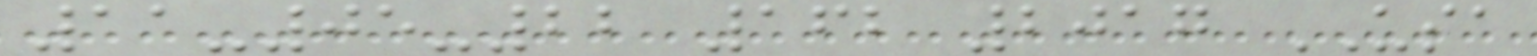11-05-22 162 2017 USA
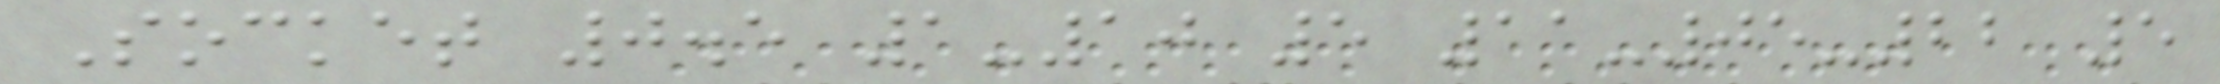Socket 0.5 1-10 5 11-05-22 5
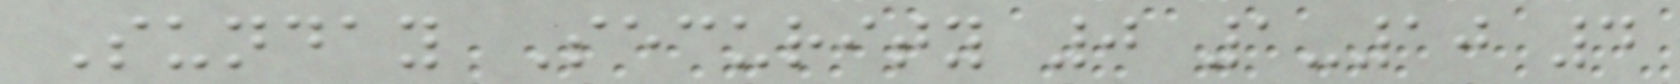Sunday Security 0 1-10 4
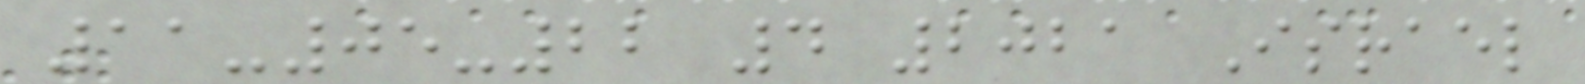11-05-22 4 2021 Israel
